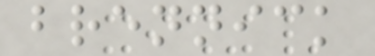brennick
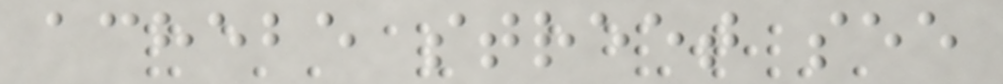achebe street see
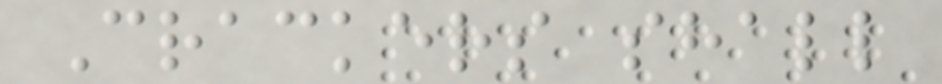Crackers shall
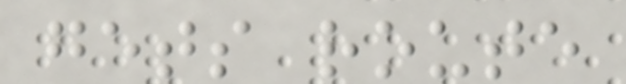gets route
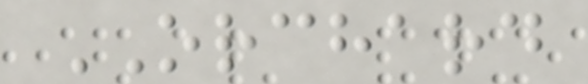ORCHARD
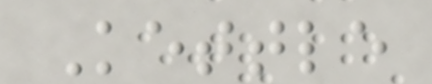Kettle
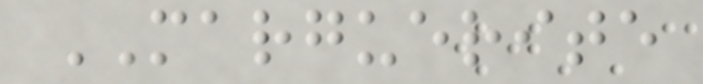MARGUERITE
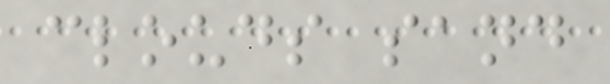clouds sand
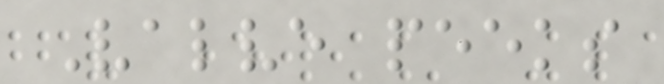Valve peeks
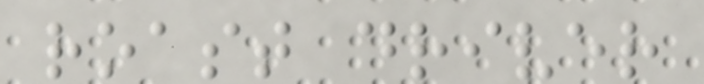roast driver
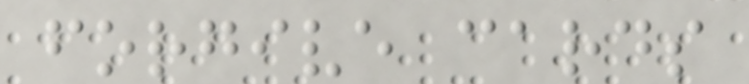forgive cards
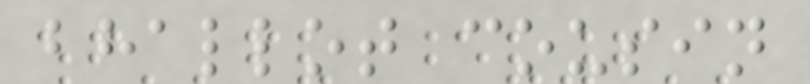bhallot cousin
